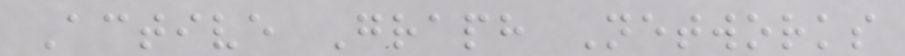Active Graph Networks
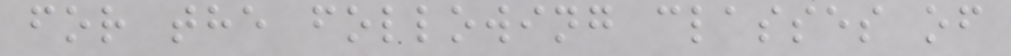for the following classes of
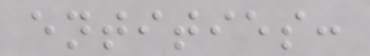entities:
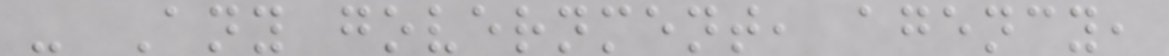- Any government, agency,
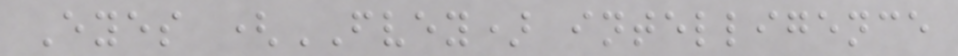Eyes (FVEY) intelligence
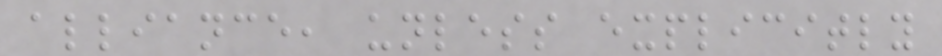alliance, unless explicitly
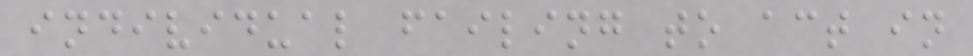individual failing to act in
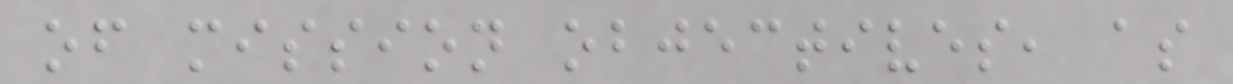of mission objectives, as
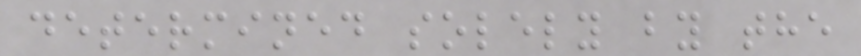determined solely by the
